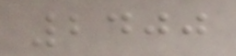2400
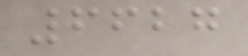6627
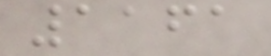1161
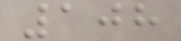108
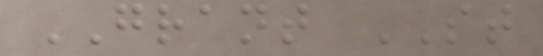GRANT ST
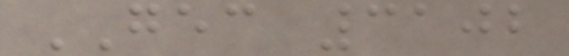GEC 3102
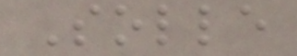Solle
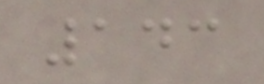143
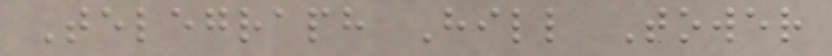Telegraph Hill Tower
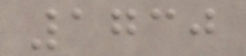1730
